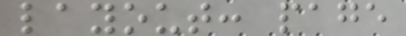layout: page
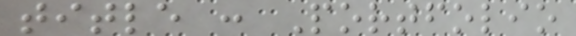title : Portfolio
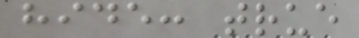hide: true
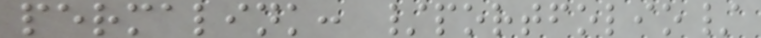permalink: /portfolio/
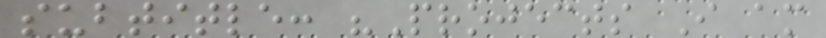subtitle: "Projects I am
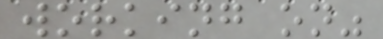working on"
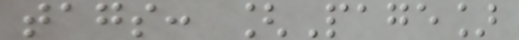tags: [Page]
